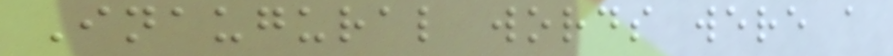Inaugural words were a
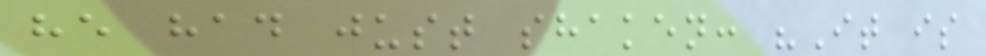he had just shaken: "It is
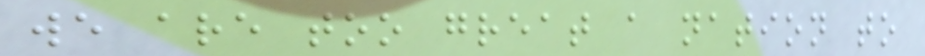we are too great a nation to
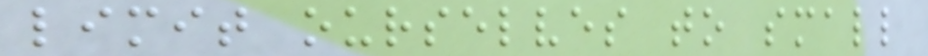limit ourselves to small
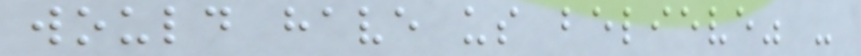would have us believe" -
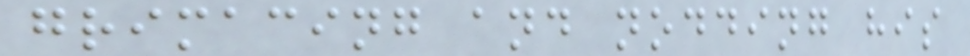grimacing and nodding his
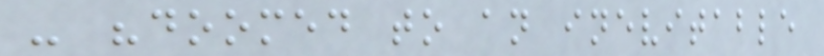- "doomed to an inevitable
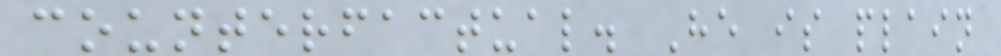counterfactual. He is plain
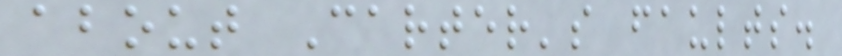about Carter's faults.
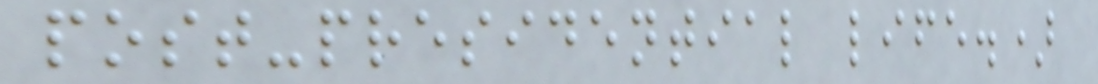post-presidential life.)
